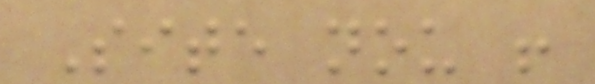Site nou !
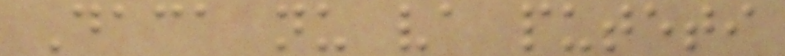Daca nu va puteti
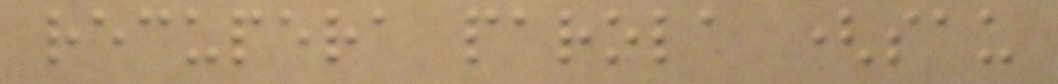recupera parola (sau
